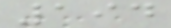194
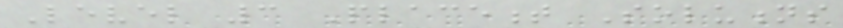Level 3 Placement Solutions
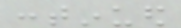continued
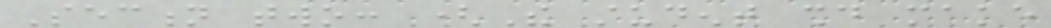Section two: (The student should make
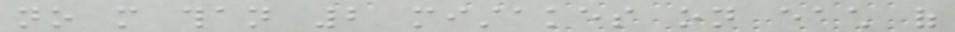no more than 2 mistakes on each of
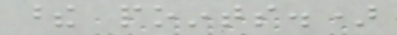these points.)
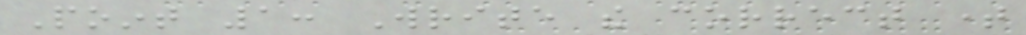Point 1: Write the correct time
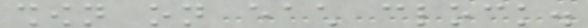shown on each clock.
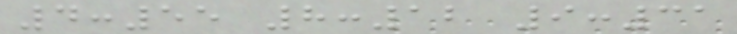4:55 8:12 9:31
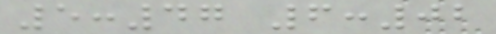5:47 6:02
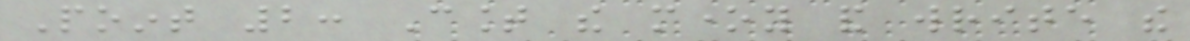Point 2: Count the money and write the
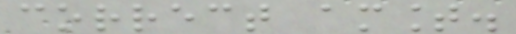correct amount.
